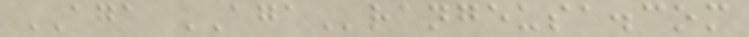AGA AGArangeusa.com
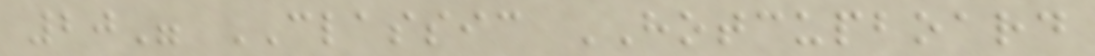20" CLASSIC HOTCUPBOARD
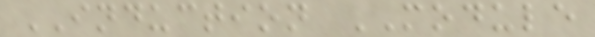INDUCTION MODULE
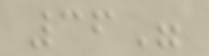36"
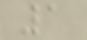1
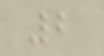2
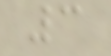3
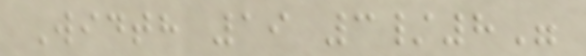Width 19 3/8"
